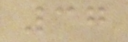37
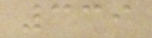339
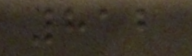812
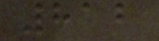812
